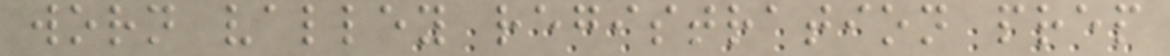worn valley registration prep
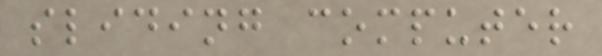sliding computer
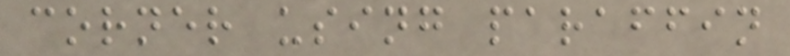corner using paraffin
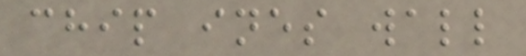chip ines wall
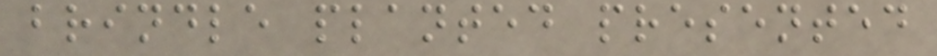brindle planted presented
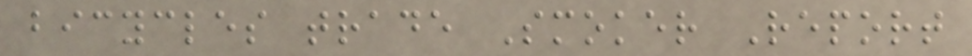bicycles trade Smoker Report
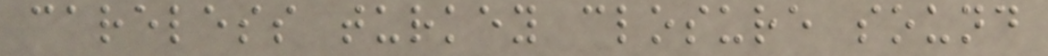careless turkey closure sound
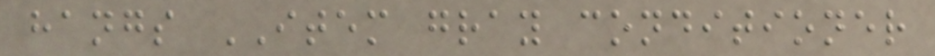hangs ITEM gray conditioner
